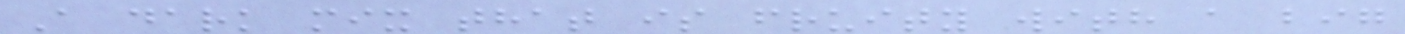A dark mix that is fruity with a big
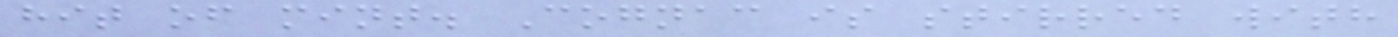hit of mint. Cognac is stirred with
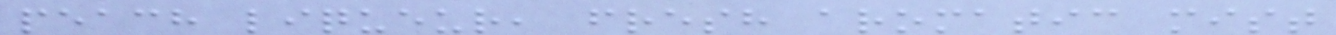peach liqueur, fresh aromatic mist
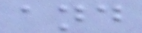and
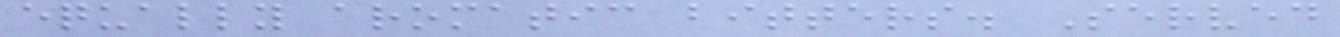equally aromatic bitters. Served
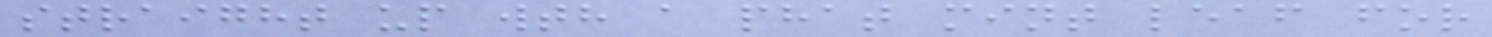straight up wth a phat mint leaf for
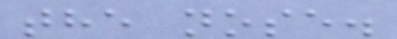the nose.
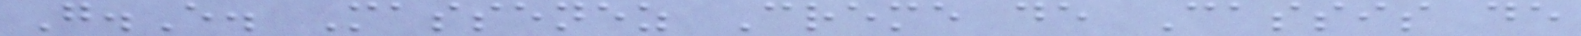G.E. Massenez Creme de Cassis de
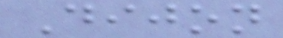Dijon
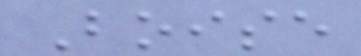Boise
